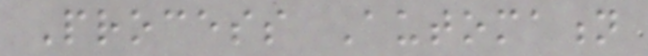Process Automation
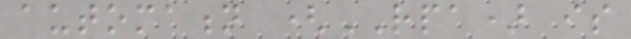automation (RPA) is
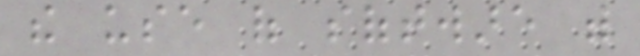the use of software with
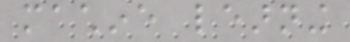machine learning
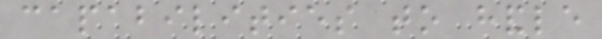capabilities to handle
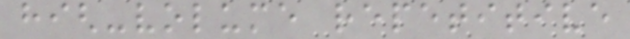high-volume repetitive
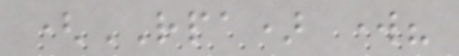(RPA) work?
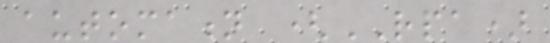automation (RPA)
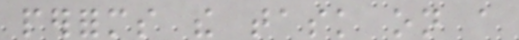performs the task on a
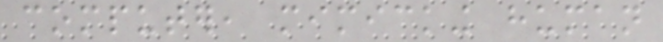computer, mimicking human
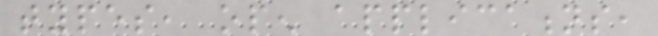types, open applications,
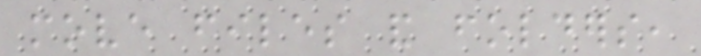move files and folders,
